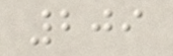209
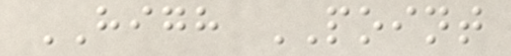HIGH POINT
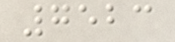7523
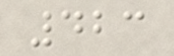423
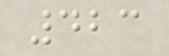423
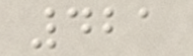421
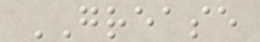GREASE
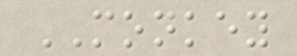MONKEY
